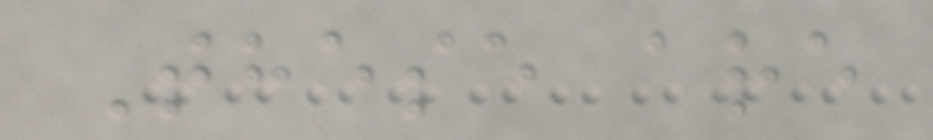These are
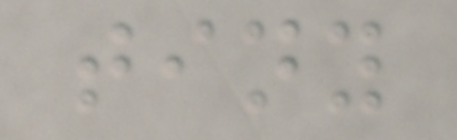tiny
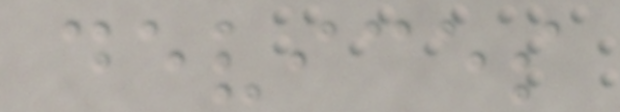devices
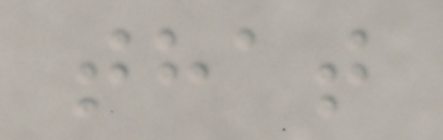that
